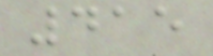415
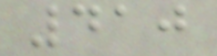410
